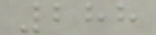288
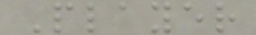Player
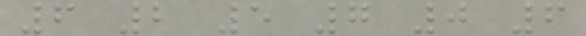6 2 5 7 0 6
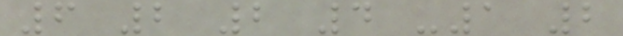6 2 2 4 -1 2
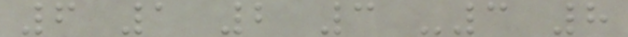6 1 2 3 -3 8
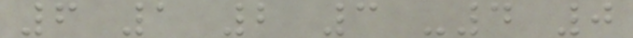6 1 2 3 -4 0
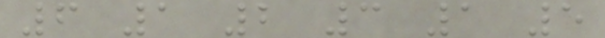6 1 2 3 1 5
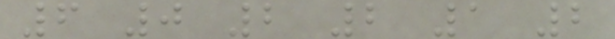6 0 2 2 1 2
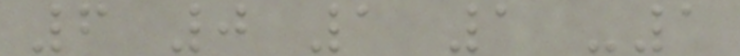6 0 1 1 -1
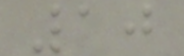10
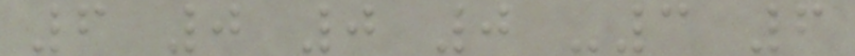6 0 0 0 -3 6
